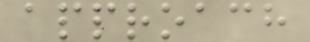approach
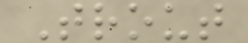Trout
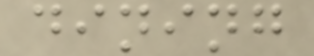dining
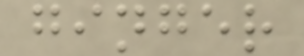ginger
